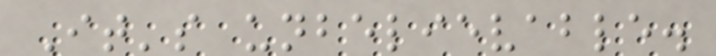It's unbelievable.
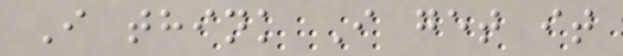I think I get it
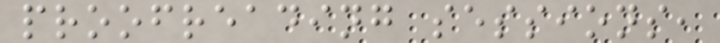proofreading sessions,
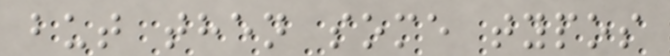but then some typos
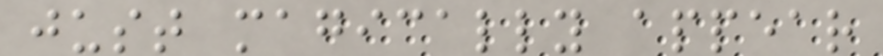just magically appear
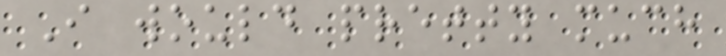I would pretty much
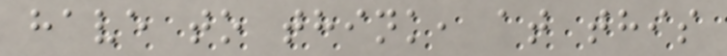have to think, at this
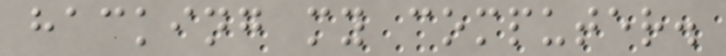hacking my computer.
